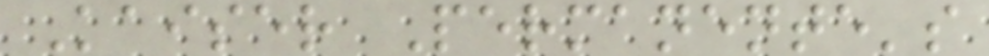Kaiser Permanente's
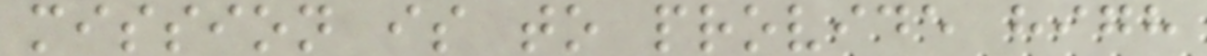mission is to provide high
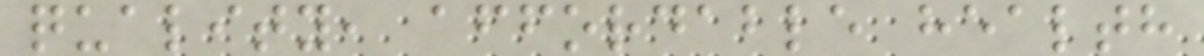quality, affordable health
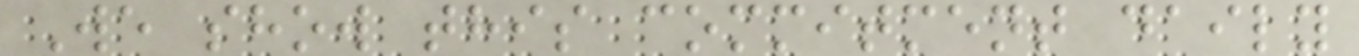We show this commitment daily
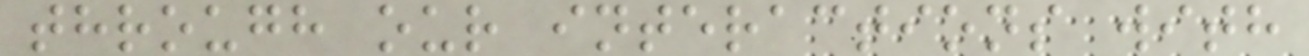through our interactions with
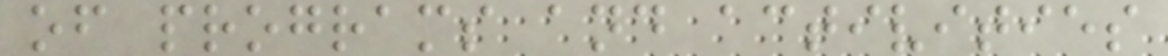of programs and activities
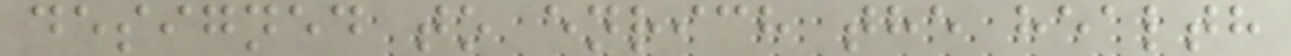designed to enrich the health
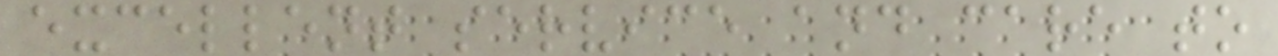excellent service and care to
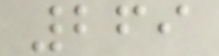269
